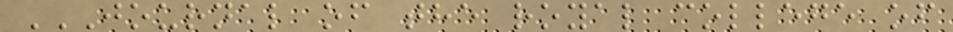JOURNAL OF THE ROYAL COLLEGE OF
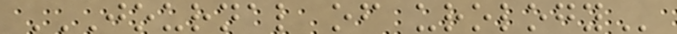JOURNAL OF UROLOGY
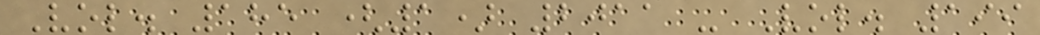Vol. 185 (1) 2011 - Vol. 199
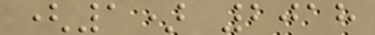(1) 2018
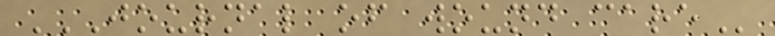JOURNAL OF WOUND CARE
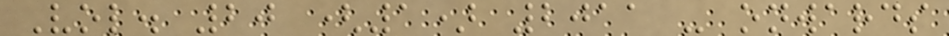Vol. 20 (1) 2011 - onwards
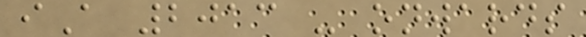iA 2013 - onwards
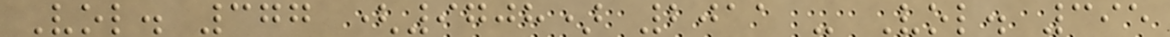Vol. 377 (9708) 2011 - Vol. 395
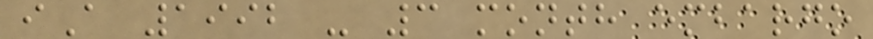iA 1992 - 3 month embargo
